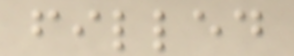filled
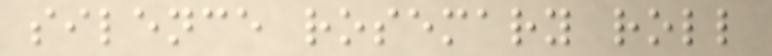silence rosemary roll
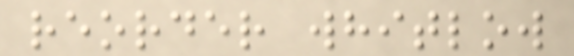reorder whitlow
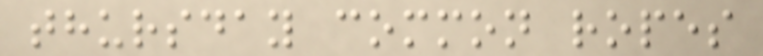thursday common ropes
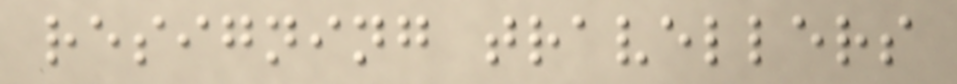resigning travellers
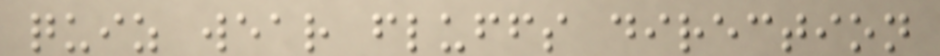quiz wear fluffs direction
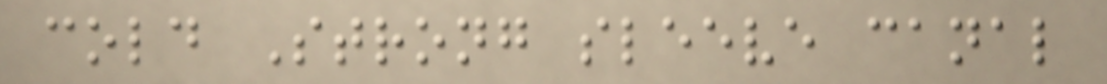cold Strong sleeve canal
